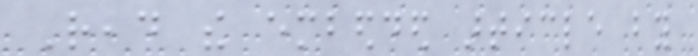Read the embedded article by
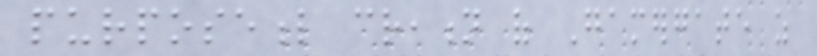purposeful creation of Gamergate as
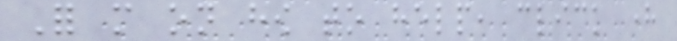For more on how to help, click here
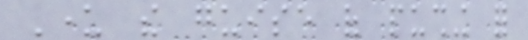Under the guise of pushing for
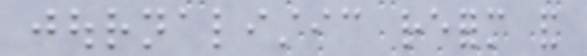journalistic reform and
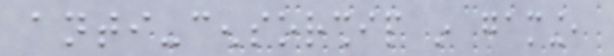anti-censorship in gaming,
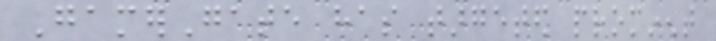GamerGate has targeted prominent
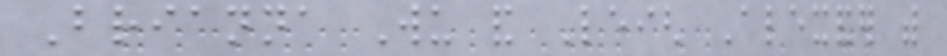Brianna Wu and Leigh Alexander with
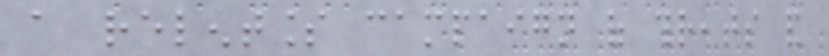a relentless campaign of threats and
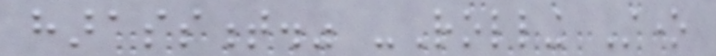harassment." -Rolling Stone
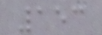153
